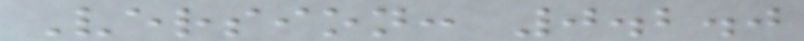Version: 0.2.0
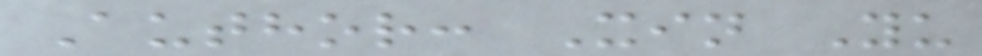Author: Xin Yu
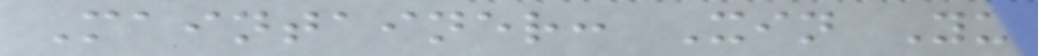Maintainer: Xin Yu
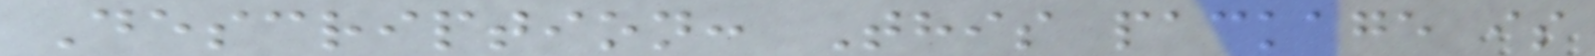Description: This package is
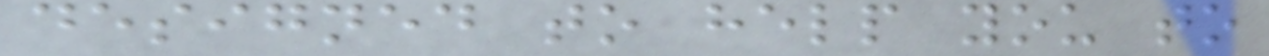designed to help you to
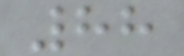88
